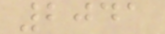2041
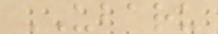UBARU
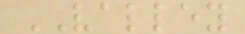VALLEY
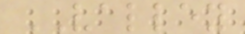VALLEY
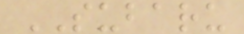SUBARU
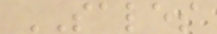SALES
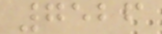7526
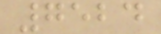7524
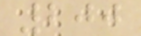200
